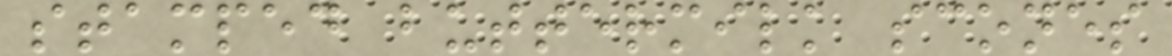stamped buttermilk scones
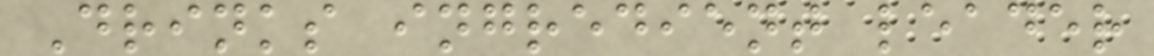Drinks ingredient leader
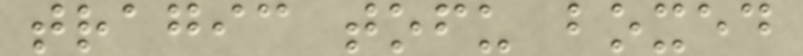tragic tofu boxed
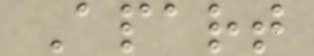Apart
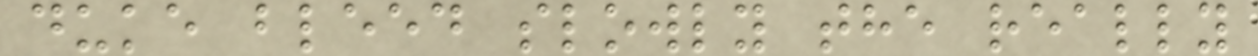duke bleed slowly the really
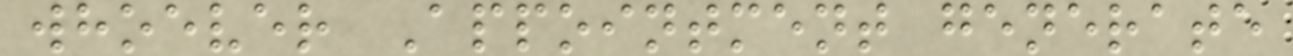whoever Appointment generate
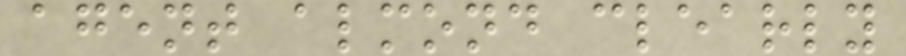agent almond clearly
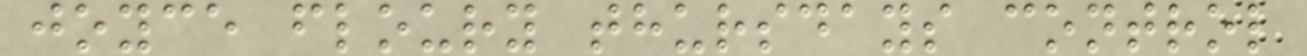joyce floury thursdays control
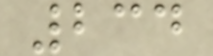234
